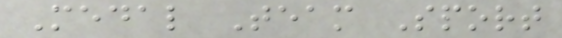Medal Team Sport
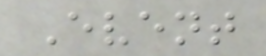Event
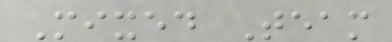Mixed Team
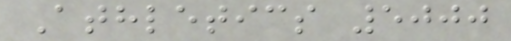Athletics 5000
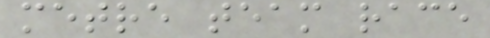metre team race
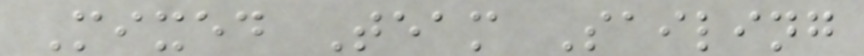Mixed Team Sailing
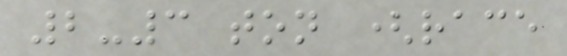2-3 ton (race
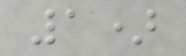1)
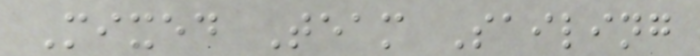Mixed Team Sailing
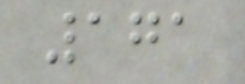171
